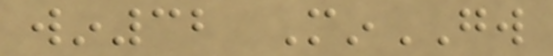win32 MinGW
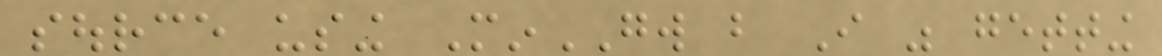source using MinGW but I was getting
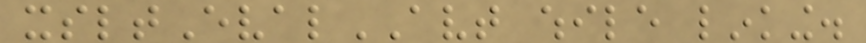xsltEvalAVT while linking.
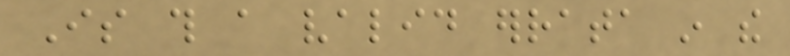Is this a valid errata in the
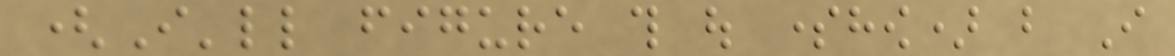(I'll figure this out somehow) but I
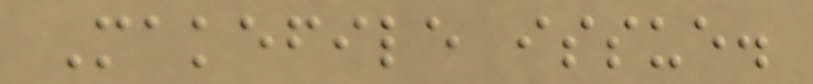Makefile issue.
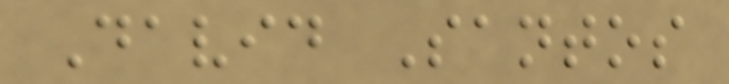David Santos
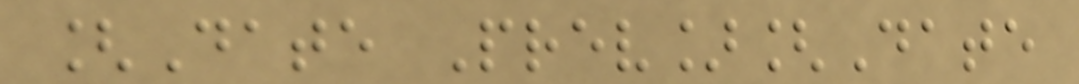[Date Prev][Date
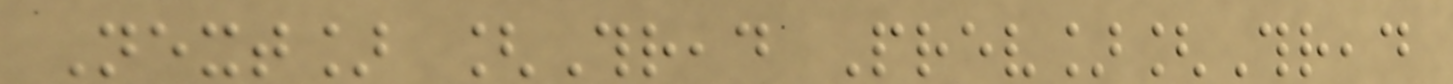Next] [Thread Prev][Thread
